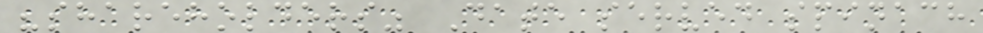"shareholders" Date served spinach
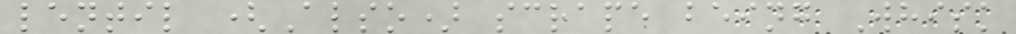lentil (Also) scrape being Whisk
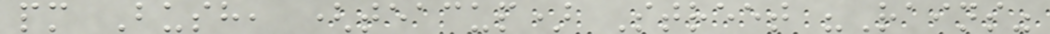pm Bush, (teacup) Street "Rains"
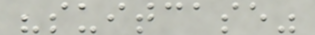"suitcase"
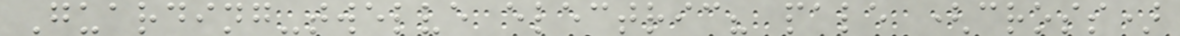Guarding-twelve electric? pale (cross)
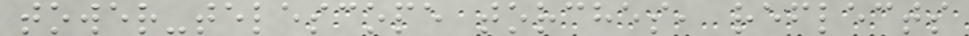tower-telescope torches, reflects
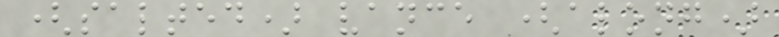(salted) vance (along)
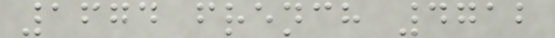1674 french 4712
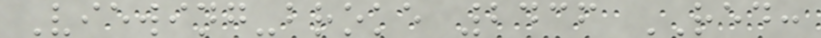Viewing-broke 2436 RED:
